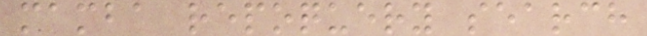mamba repoquery search
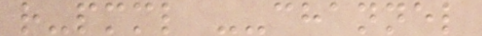r-pmml --channel
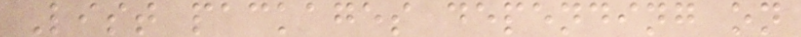List packages depending on
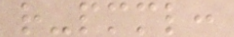r-pmml:
